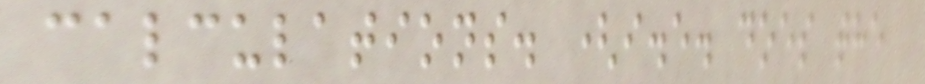calculations. (i.e. does the
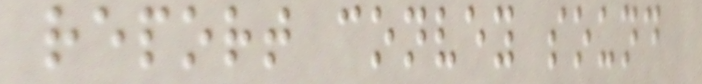report convey sound
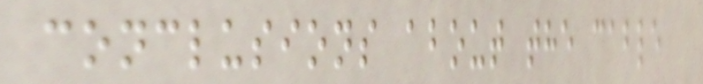conclusions about the cable
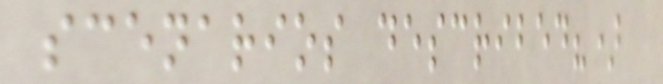scenarios described?)
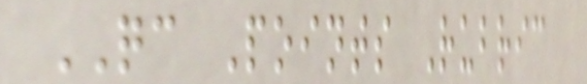QC Points Rubric
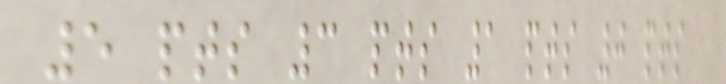5 pts 3 pts 1 pts 0 pts
